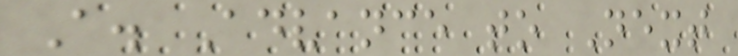A. Advance to Next
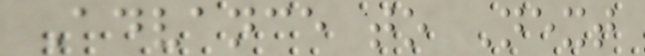Advance to Next
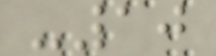-10
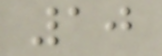10
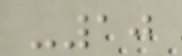-10
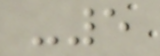-5
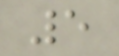5
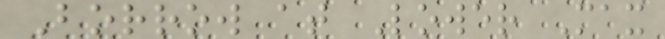Borrow at Lower Max
